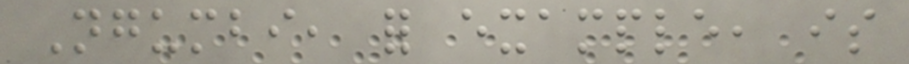Ngumbi, for example, is
